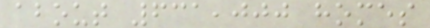about 631,000 homes
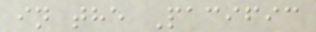in the Pacific
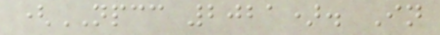(NPCC 2021). In
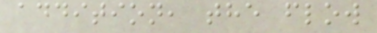addition, the flow
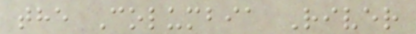the Columbia River
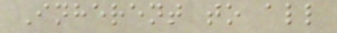Inherent to all
